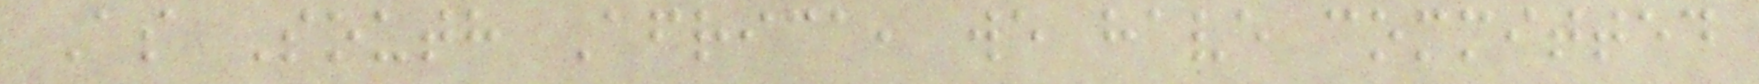As South Africa, we have committed
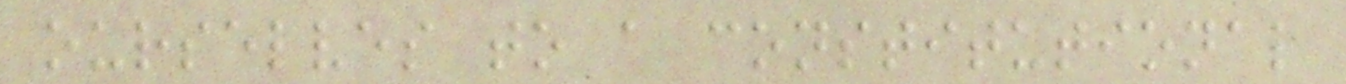ourselves to a constitutional
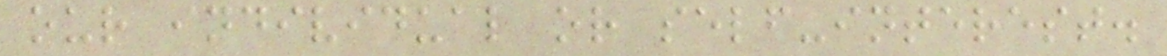our individual or self-interest.
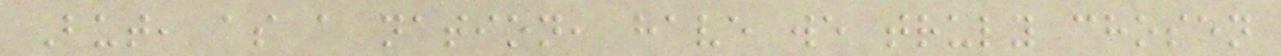But, as a nation, have we truly chosen
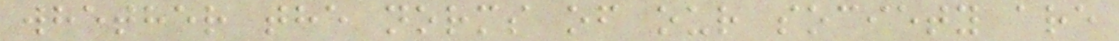whether the norms of our society are
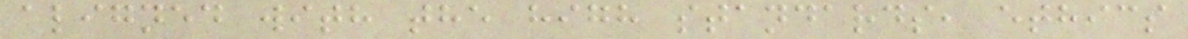aligned with the high standards, ethics
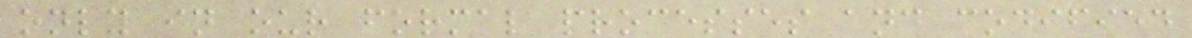only in our formal processes and codified
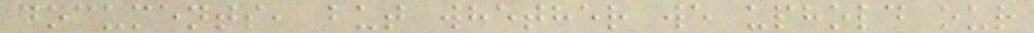documents, but whether we uphold our
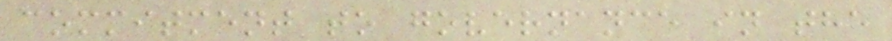commitment to governance in the
